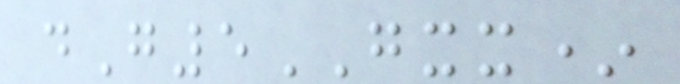dG5GXX*
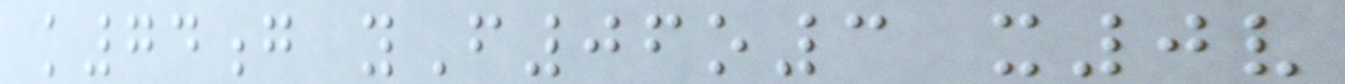k74g yF06o3 x0v
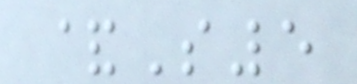&S5
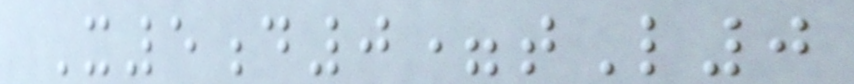X5d0=tL0
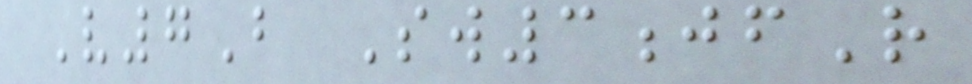V7B Sw3jfR
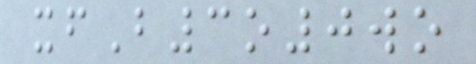xfB3o0wo
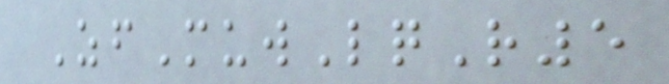ZfMuwLqR5
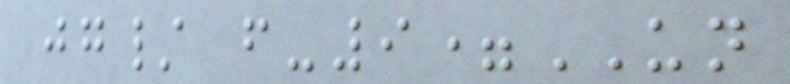jg/ f-9=UN
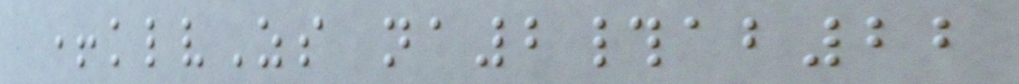+klvZs na2#ab22
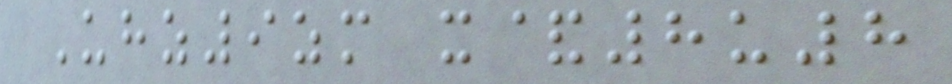Uhz9zm x&8u8
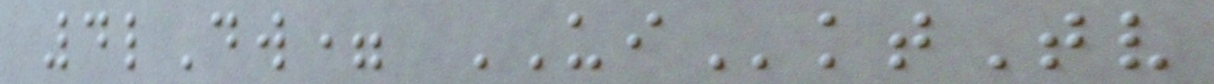4lDw= UIktTv
